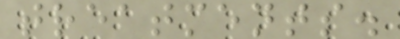treatments.
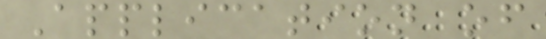Application of
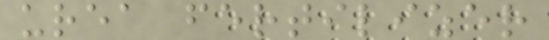urea fertilizer
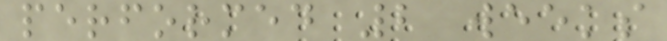performed 2 weeks
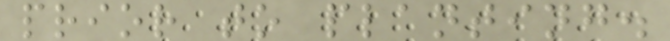prior to planting.
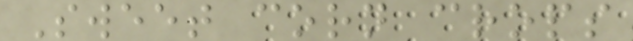Sweet corn crops
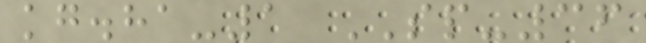kg.ha-1 SP-36
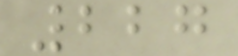227
